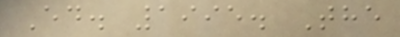Ed. 1995. The
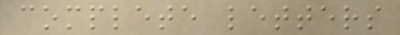complete letters
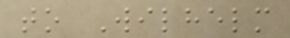to Wilhelm
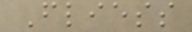Fliess
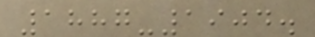1887-1904.
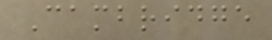Cambridge
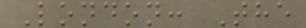London: The
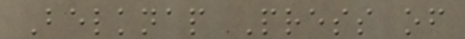Belknap Press of
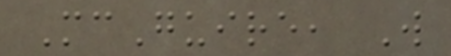McGuire, W
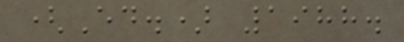(Ed.) 1988.
